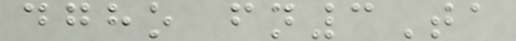dgho fn3Ta
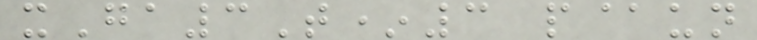xGa3T*3 p@un
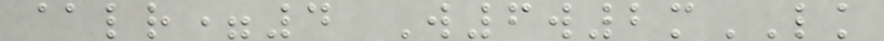@lr=4 W6w2mLK
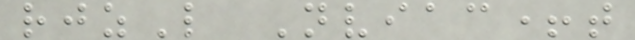rjzL Nviac+t
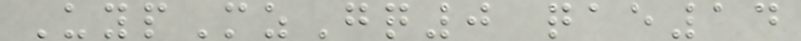UypMzGq0 qae14
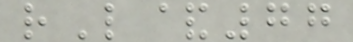rL&77
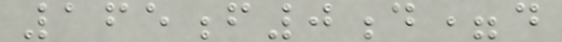165f0d=d
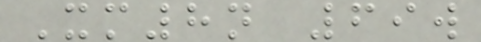Xm8n 69w
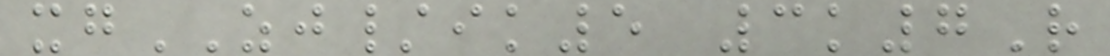xgZJ/ik5 3k7R
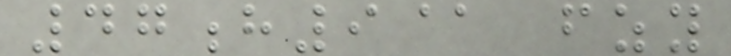47h9@ fzy
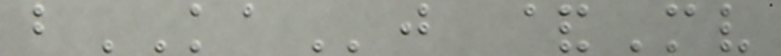bKAj &Mv
